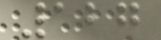127
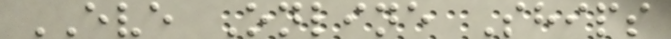EVE Online Ships
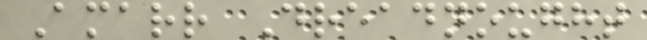Amarr Dreadnought
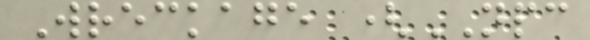Wreckage (NPC
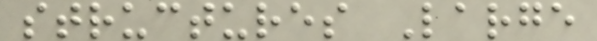structures Large
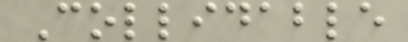Collidable
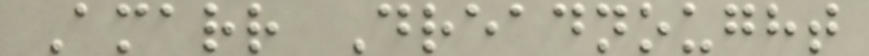Amarr Dreadnought
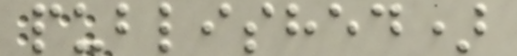published)
